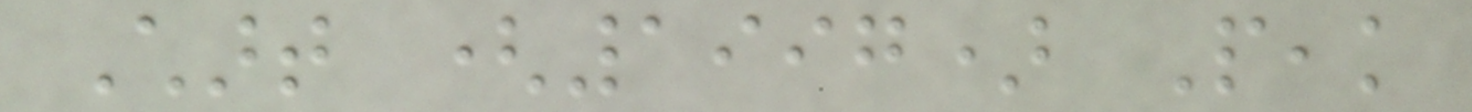Chart (1997) Peak
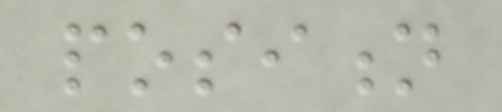position
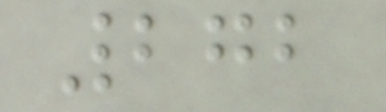272
